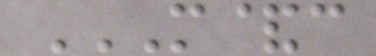M&C
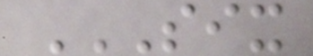SIX
